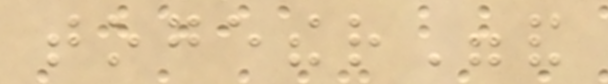together"and
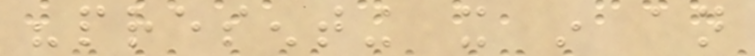"presenting it in an
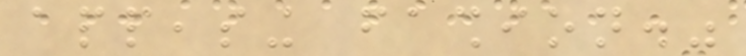appeasing fashion."
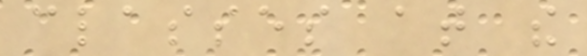classes at the
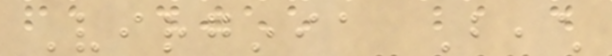Virginia Beach
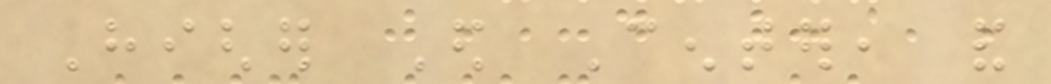Higher Ed Center, and
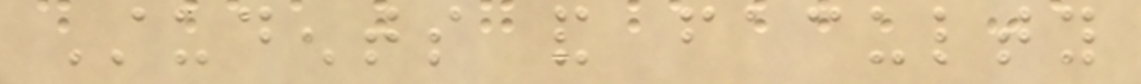Students and faculty
